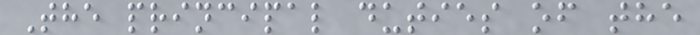The principal duties of the
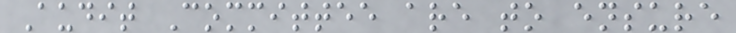Audit Committee are to ensure
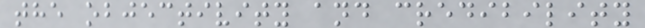the objectivity and credibility
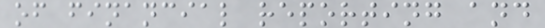of financial reporting and
